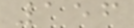156
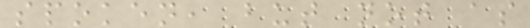spoken, but not as
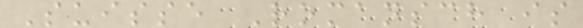Suisse Romansch is
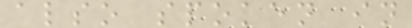also spoken in
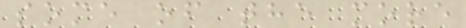some of the more
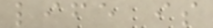life is
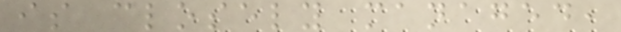is closely managed,
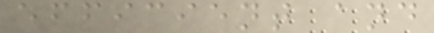efficient and
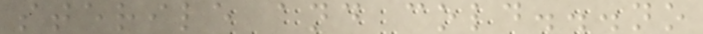sterile and cold...no
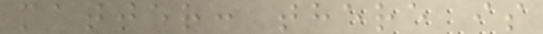matter: there is
